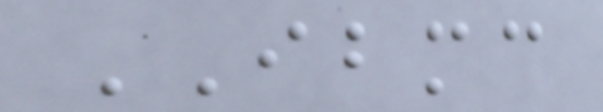IBMC
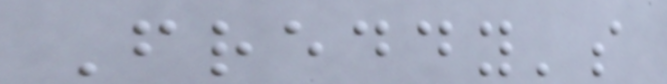Freddy's
